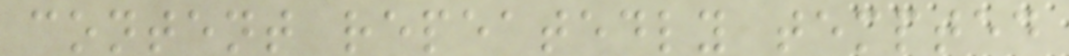content repeatedly tempted
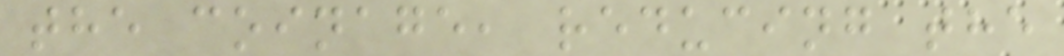the coinage, reducing the
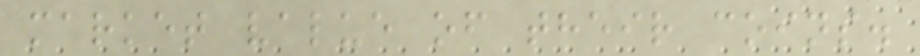market value of their coins.
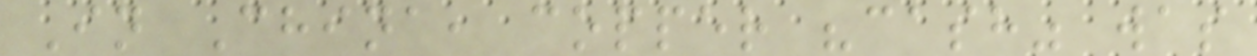In China, copper "cash" was
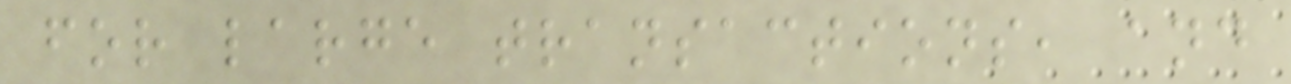for large transactions, and
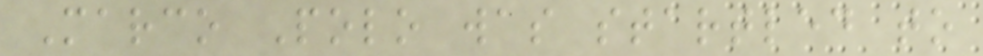Marco Polo was startled to
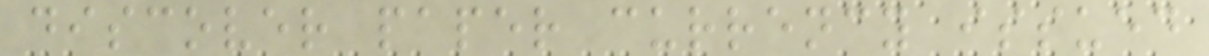discover paper currency issued
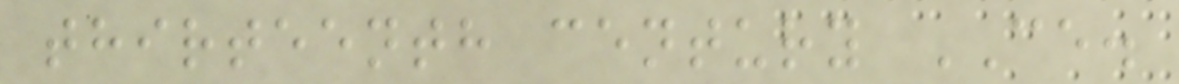thirteenth century CE.
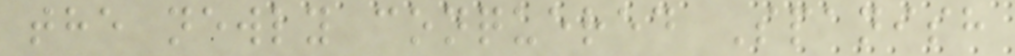the newly conquered Spanish
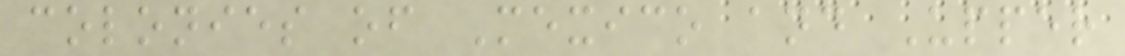colonies of Mexico and Upper
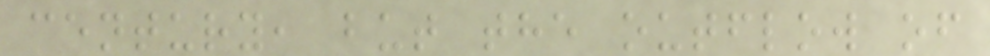century, but the outflow of
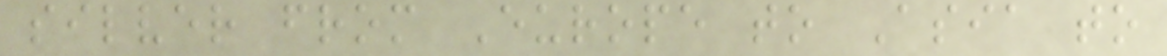silver from Europe to Asia to
